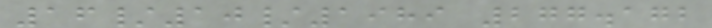16/10/1989 277.172
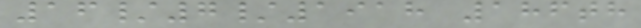16/7/1918 186th
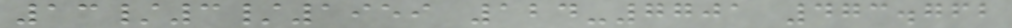13/3/1959 124-7701 473.762
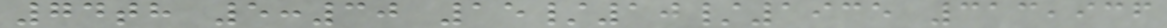74th 5:30 15/10/1935 313,936
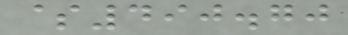$490.70
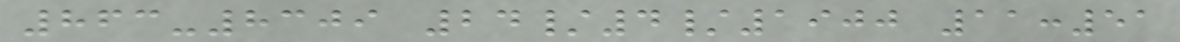863-8309 24/4/1900 11:51
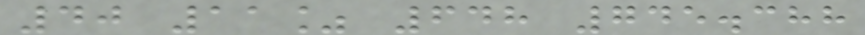40 11% 648 745.388
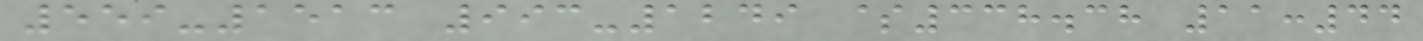559-1513 993-1249 $338.38 11:44
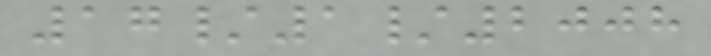17/1/2008
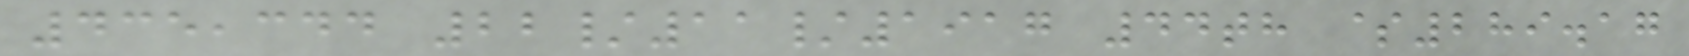435,344 22/11/1917 44th $289.17
